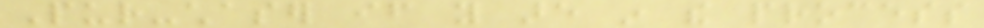Pur-chaser if you are in the process
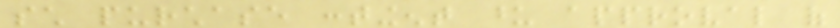such purchase contingent upon approval of
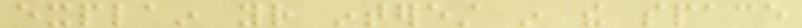explain your interest in the space
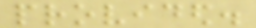provided.
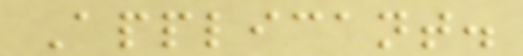Applicant.
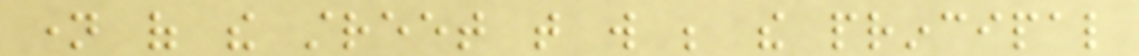name of the street that will be the principal
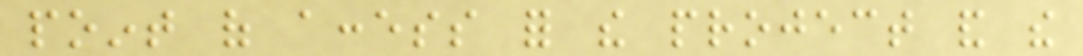point of access for the project and the
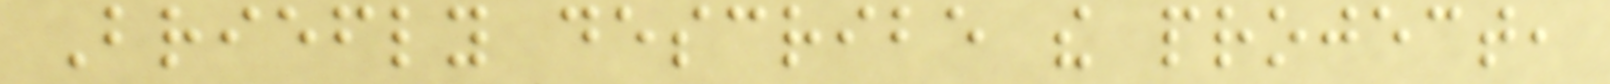Briefly describe the project,
